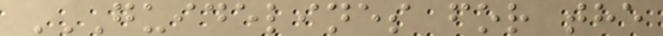GUIDELINES FOR THE
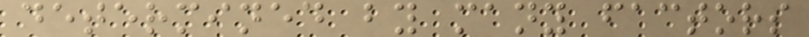determined by many factors
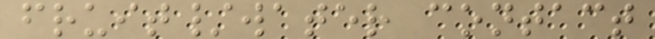fruit/water contact
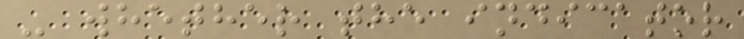- whether the indicator
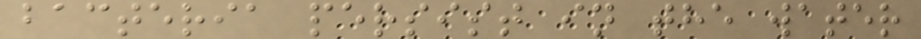bacteria persist in the water
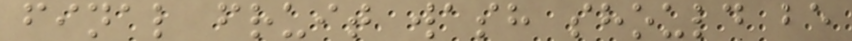final fruit wash should be
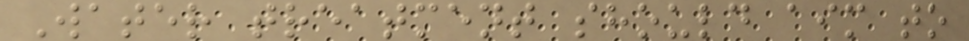Water treatment should aim to
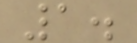1.
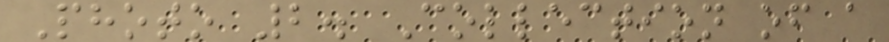Photo 2. Collection of a
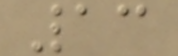13
